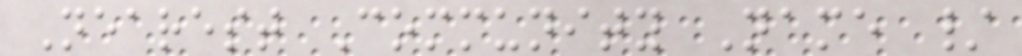Nearest Community Name /
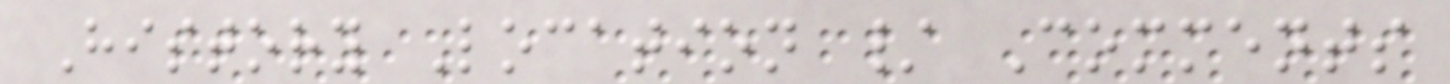History Location / Comments
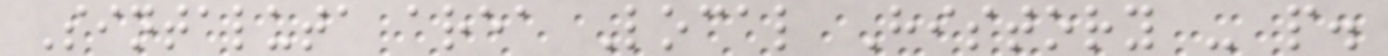Sintaluta area Local History - p.
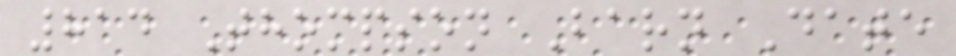814 Thompson Barn Date
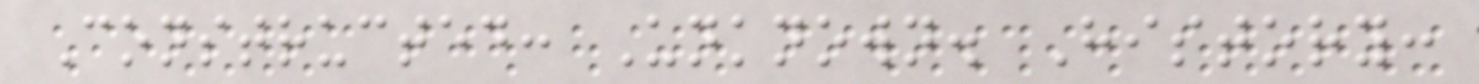Constructed: Unknown. History:
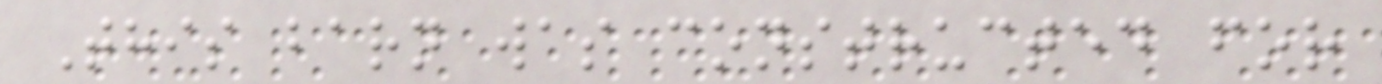This barn was constructed for
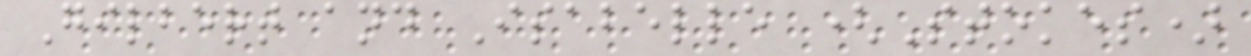Gilbert and Isabelle (Stokes)
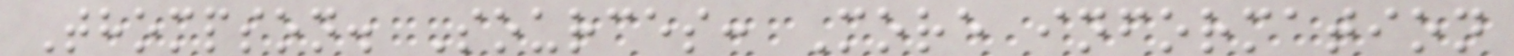Thompson. Sources: More information
